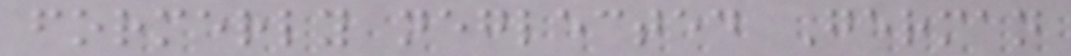formerly neglected German
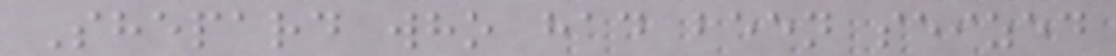Shepard who had been seized
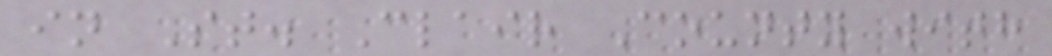in St. Clair County with
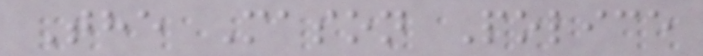The Mason Police
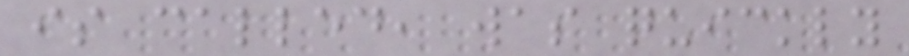is called, was quickly
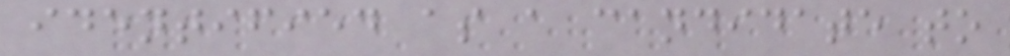identified as a candidate to
